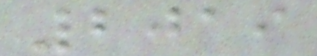2019
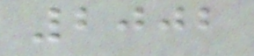2002
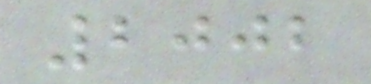2002
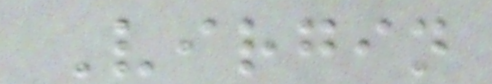Virgin
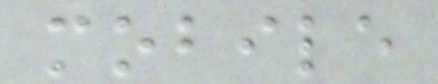mobile
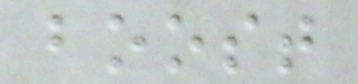boost
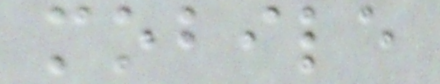mobile
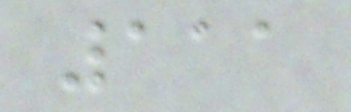111
